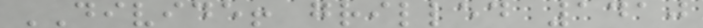DIVIDE! grilled 1410
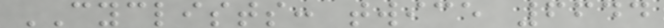CYCLISTS: twice 6644
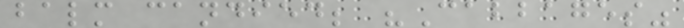balm candied; "Cabbages"
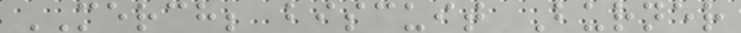MERCH; biscuit Burner
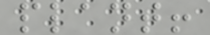plant!
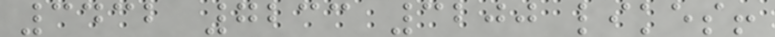3432 7233 3200 likes!
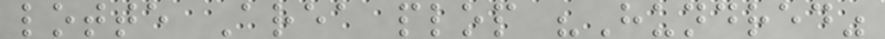lotte Area plop "Hundred"
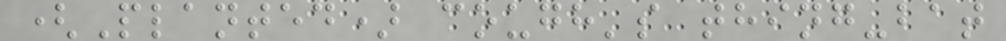(Planted) cough's thing-bat
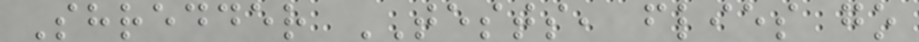Shredder TESTS, flies go
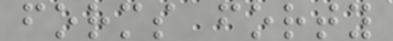forms forty
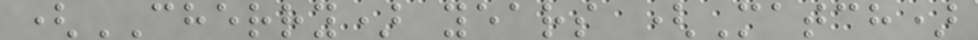(CHERRY) years (Match)
